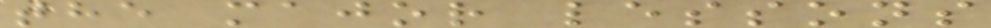the major lessons
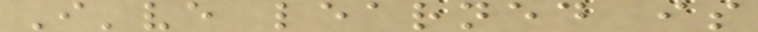I've learned is
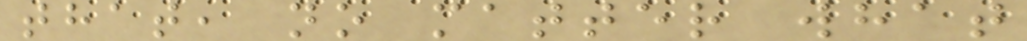that, no matter what
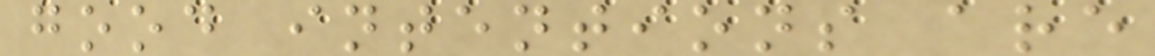good intentions are
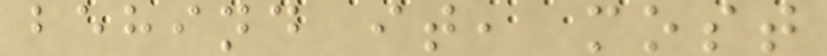behind it, most
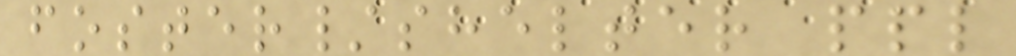foster/shelter ppl
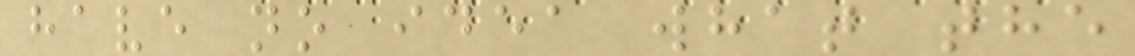have no idea what the
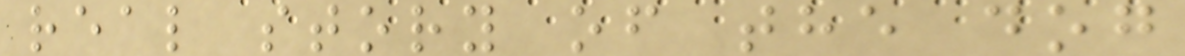real story of the dog
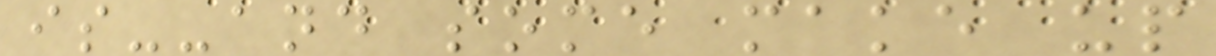is--and some make up
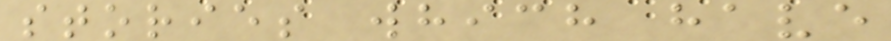stories which have
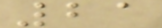21
